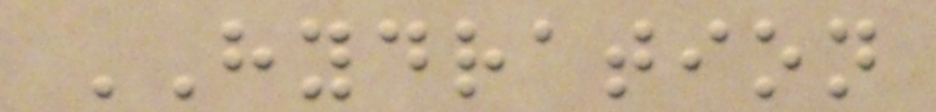HYDRATION
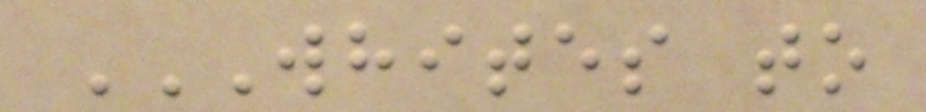WHITES TO
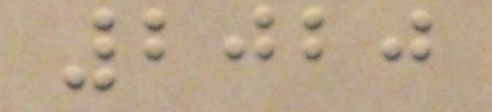2020
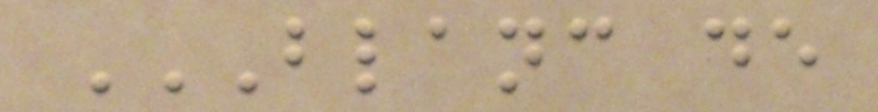BLANC DE
